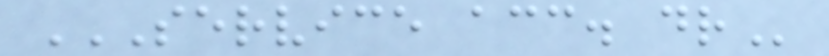SERVICE ACC. DR
